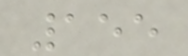155
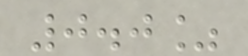0.0%
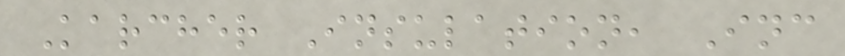Karcher Insulation, Inc
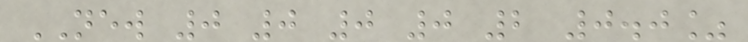NEW 0 0 0 0 2 0.0%
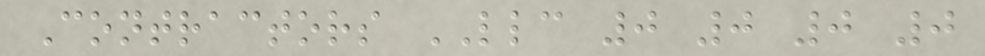Contractors LLC 0 0 0 0
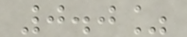0.0%
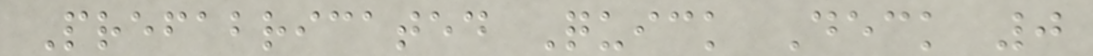Prefabricated Quick Deck 0
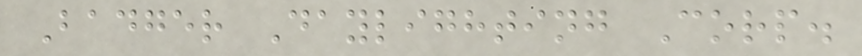Badger Daylighting Corp.
